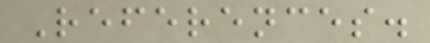References.
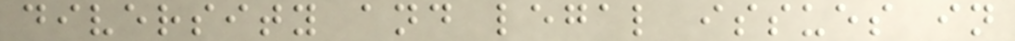diversity and legal issues in
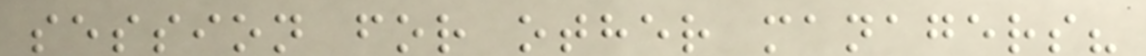session for other managers?
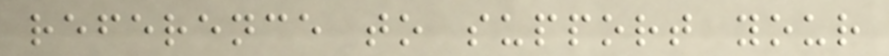reference to support your
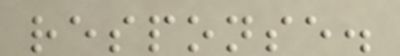response.
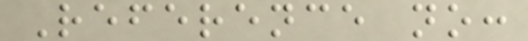Reference no:
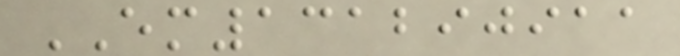EM131290911
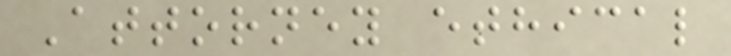Attorney ethical
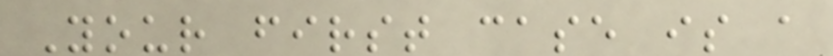Your first case is a
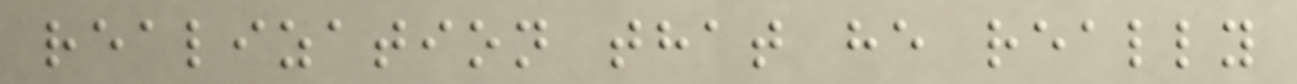realization that he really
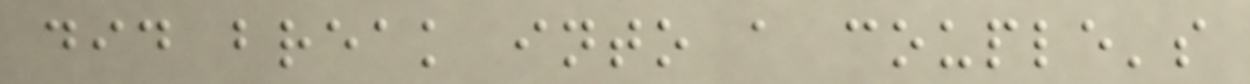did break into a couple's
